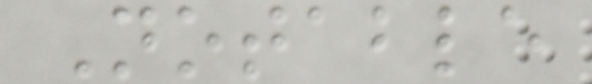Notable
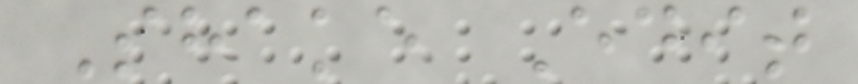Shake Edit
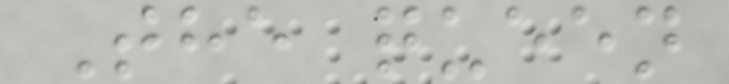The queen
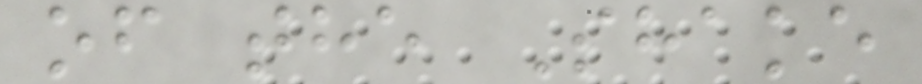of the Shake
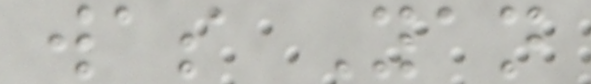was Yan
